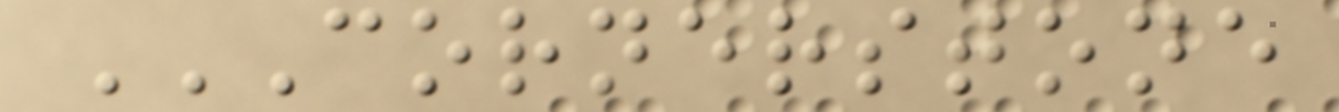CORNERSTONE
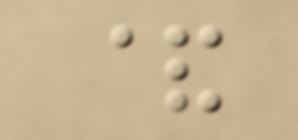&
